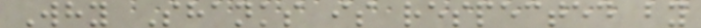Why Shanks is respected by
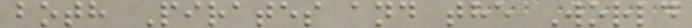both Pirates and the World
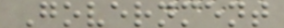Government
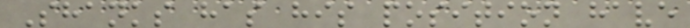Shanks has his position have
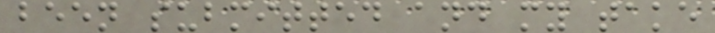been submitted and my take
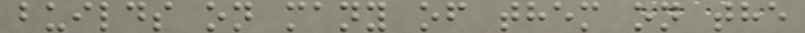builds on many of them on the
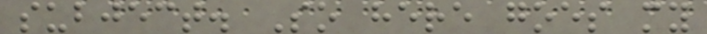subject. So here goes my
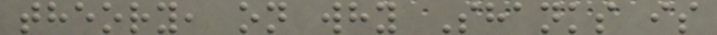theory, on why Shanks is
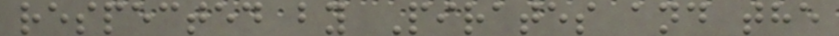respected by Pirates and the
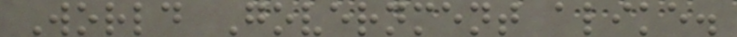World Government alike.
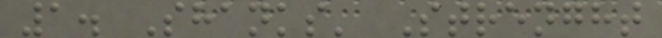1. Shanks' Strenght
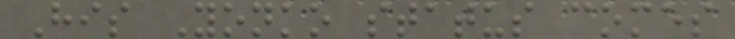His Yonko status comes
